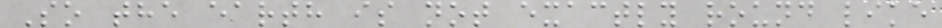So the earth is not exactly round like
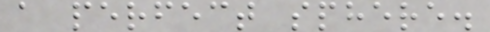a perfect sphere.
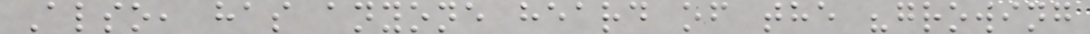Also, has anyone heard of the "growing
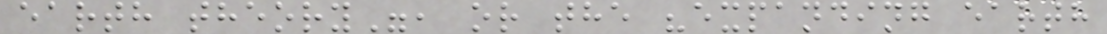earth theory", or the "expanding earth
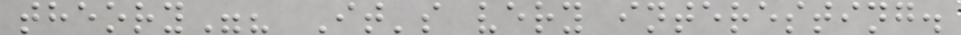theory"? It's very interesting.
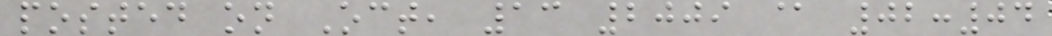posted on Oct, 13 2009 @ 02:04
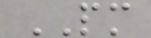PM
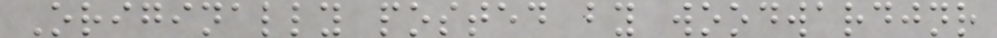Originally posted by woodwardjnr
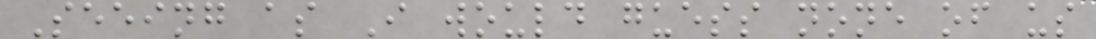Seeing as I would guess none of us
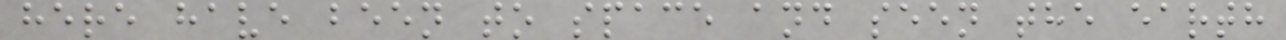here have been to space and seen the earth
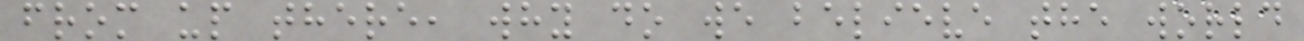from up there, why do we believe the world
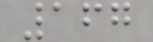167
